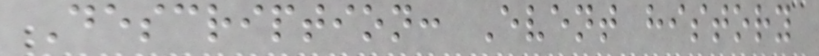Description: Event history
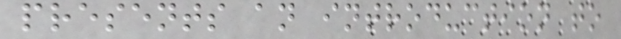presents an introduction to
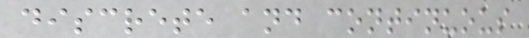discrete and continuous
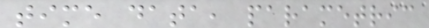time data, parametric
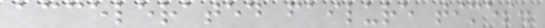accelerated failure times.
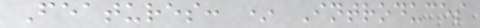Features: * Introduces
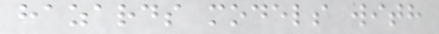hazards models with
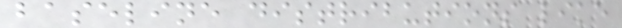baseline distributions like
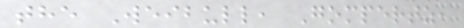the Weibull, Gompertz,
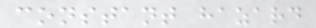constant hazard
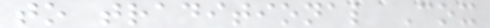to traditional Cox
